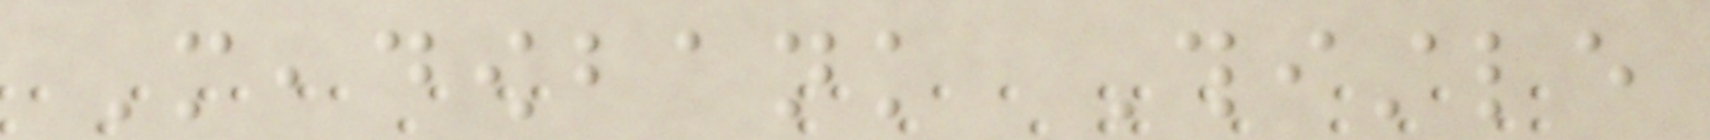Meadowbank Thistle
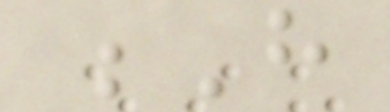H
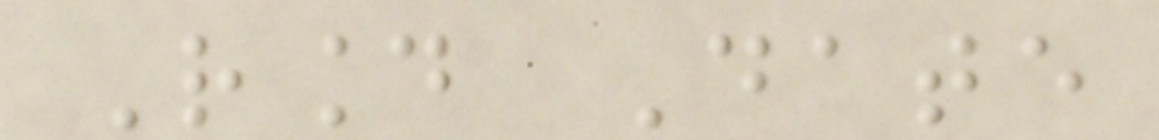Round Date
